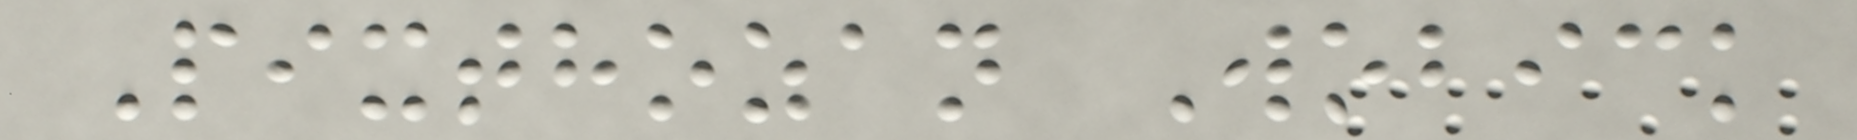Pixthozan Wobick
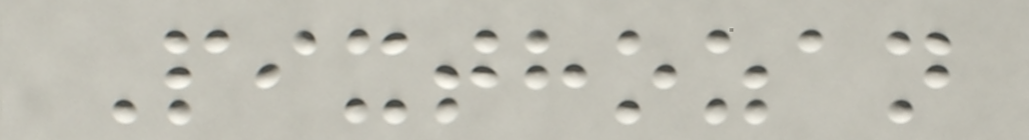Pixthozan
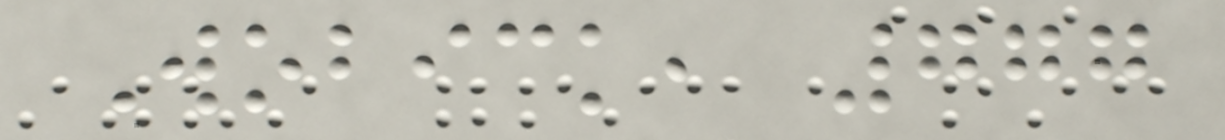Wobick, 777
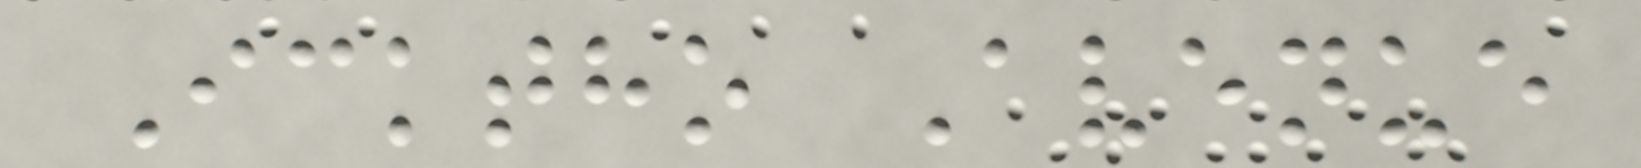Icktho Avenue
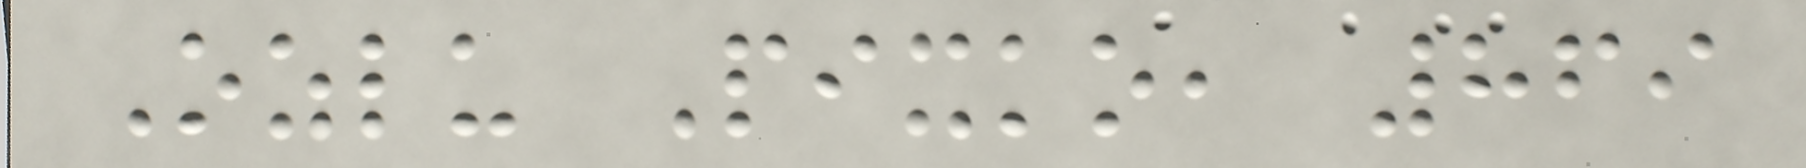Ozlu Pixko, 869
